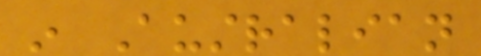in Australian
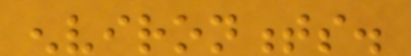environments.
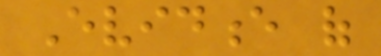Evidence of
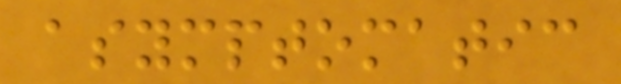asymptomatic
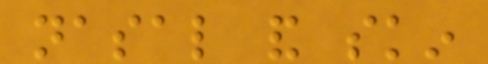nasal and skin
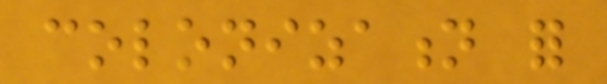colonization for
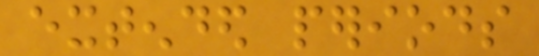extended periods
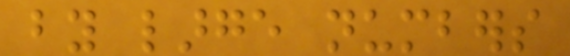by large numbers
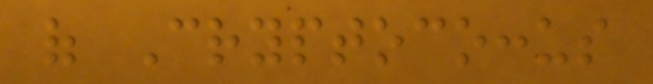of Cryptococcus
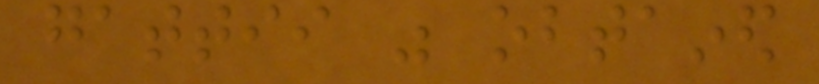gattii was obtained
